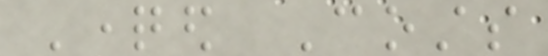Questioned Costs
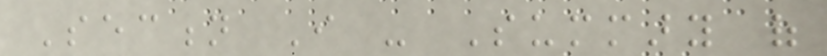Section I - Summary of
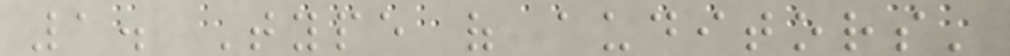1. Type of auditors'
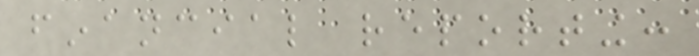financial reporting:
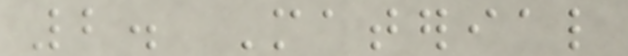2. Material
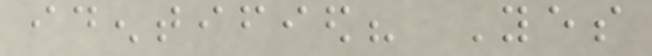identified? Yes
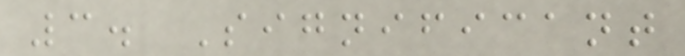3. Significant
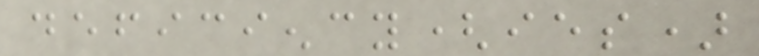deficiency(ies)
